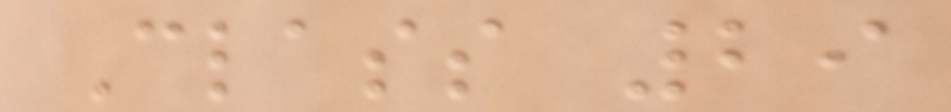Class 29
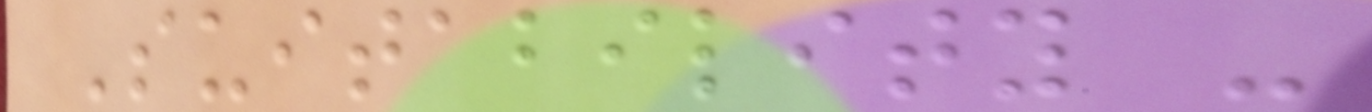Suitability -
